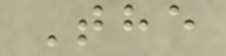The
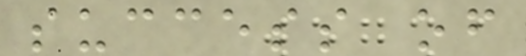success of
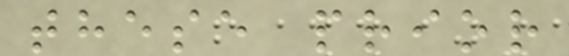these prior
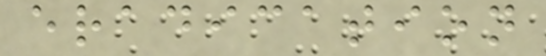eradication
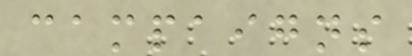campaigns
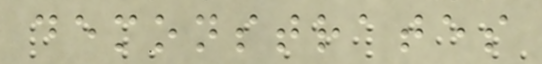demonstrates
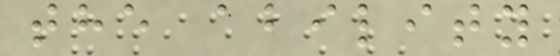the ability
